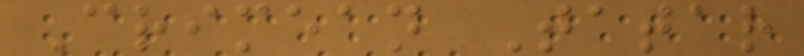Crimean Tatar
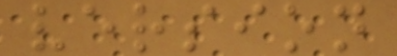version
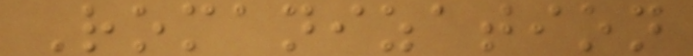Romanization
